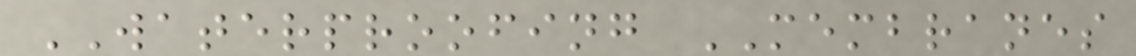WATERPROOFING MEMBRANES
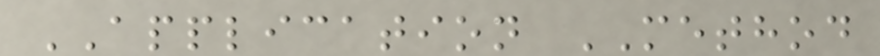APPLICATION METHOD
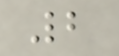2
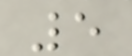5
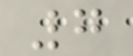7
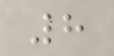8
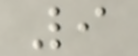9
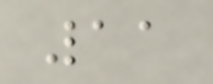11
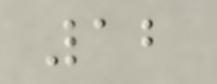12
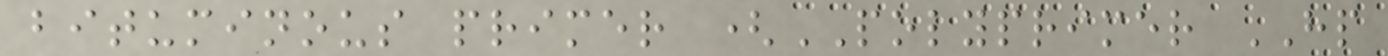bituminous primer (POLYPRIMER HP
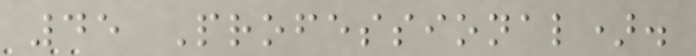45 Professional).
